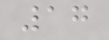17
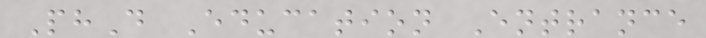PhD Education Entrance
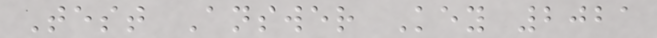Test Answer Key 2021
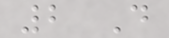2 D
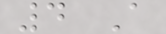4 A
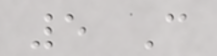5 C
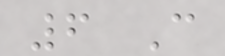6 C
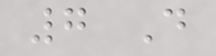7 D
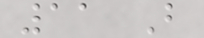11 B
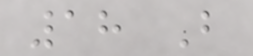18 B
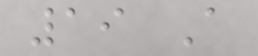19 A
